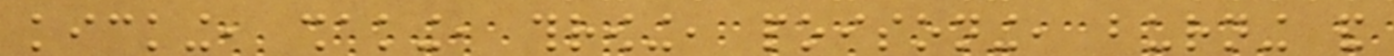kicking, shaking, throwing, poisoning, burning and
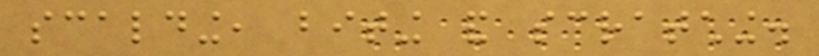scalding, biting and scratching.
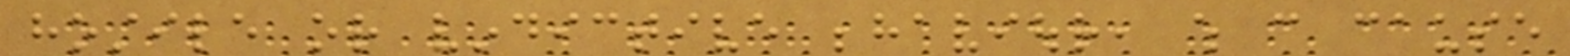hostile or vindictive behaviour, which can cause
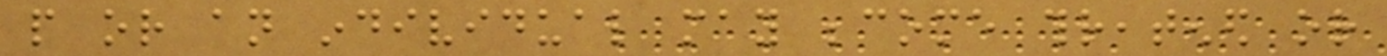people or an individual may become threatened or
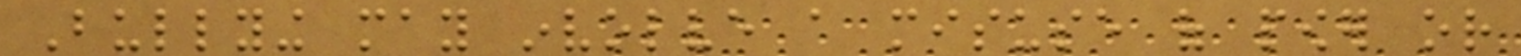Bullying may involve a misuse of power or
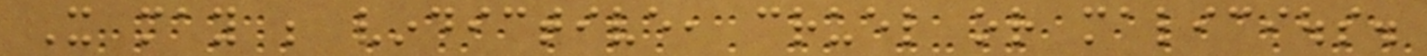It may be vindictive, cruel or malicious.
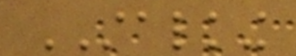STALKING
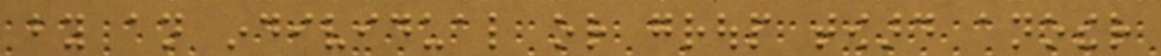by an individual or group toward another
